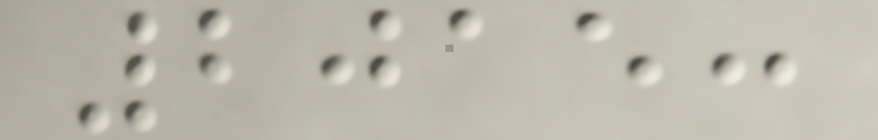2015:
